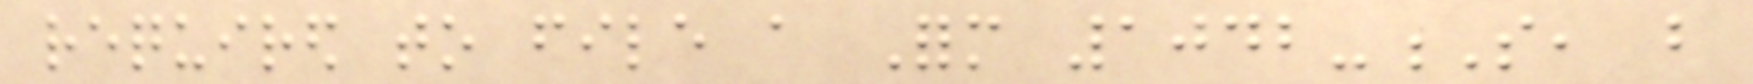required to file a Form 1042-S, but
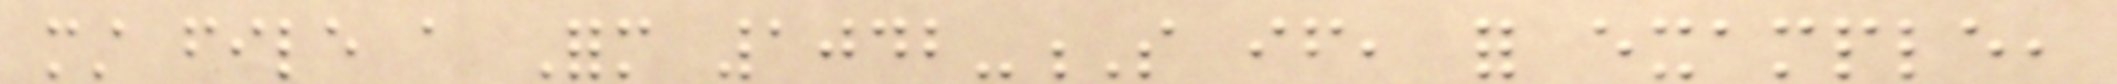must file a Form 1042-S if, for example,
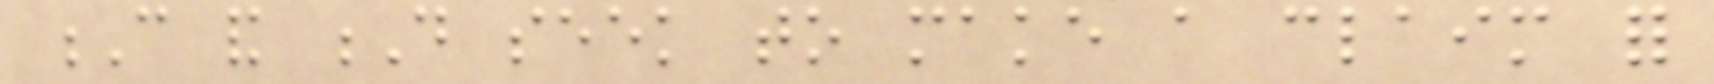C and D seek to make a claim for
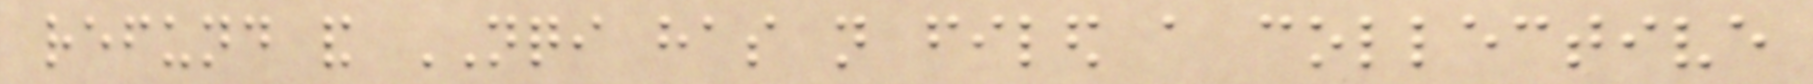refund and NQI has not filed a collective
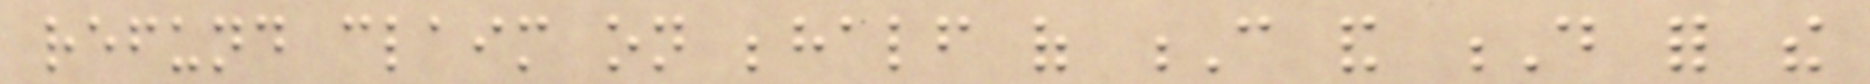refund claim on behalf of C and D for the
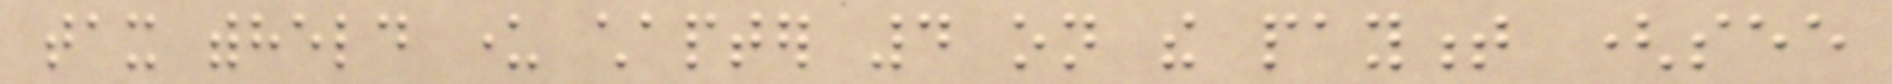tax withheld under chapter 4 on the payment (see
